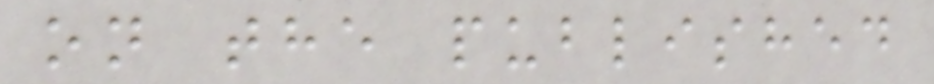on the published
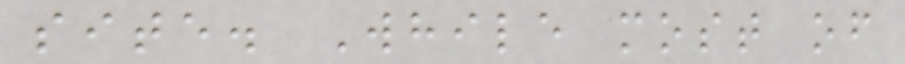site. While most of
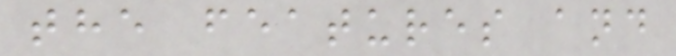the features and
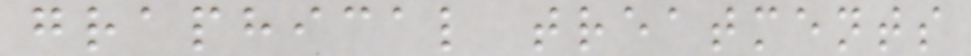graphical treatments
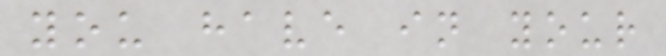you have in your
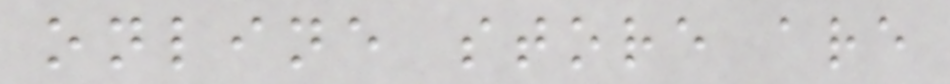online store are
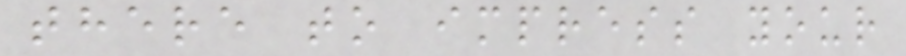there to impress your
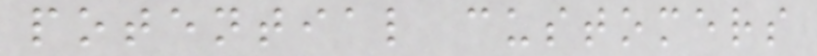potential customers
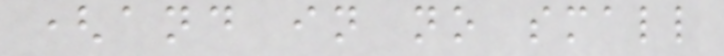(and in no small
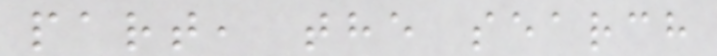part, the search
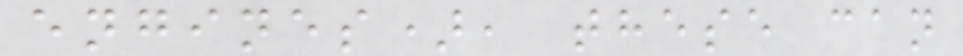engines), these can
